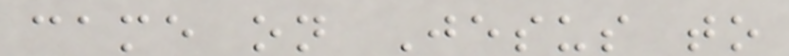came on Jesus to
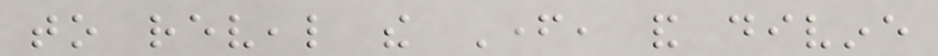to reveal the Father, and divine
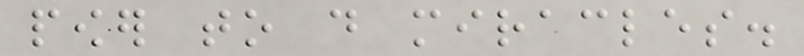power to do miracles.
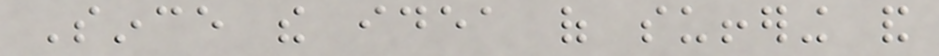Since the idea of suffering and
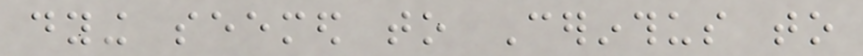dying seemed to Cerinthus to
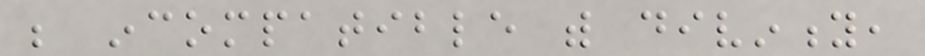be incompatible with divinity,
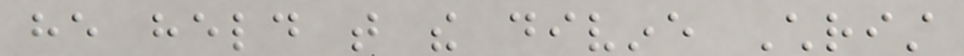he held that the divine Christ
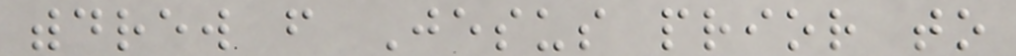withdrew from Jesus prior to
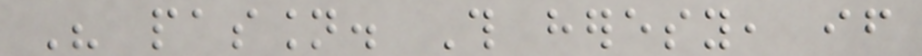His passion. This heresy, if
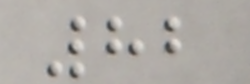82
